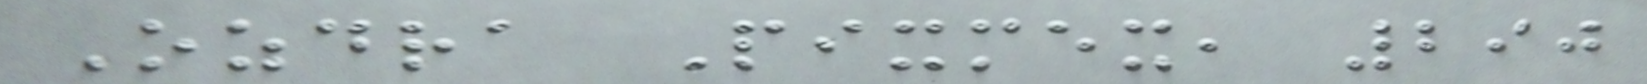Ozdra Pixmex, 290
